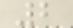2
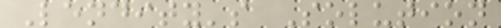Lendity's Solution
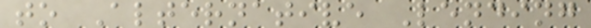to Alternative Lending
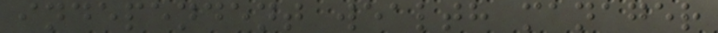independent wealth manager
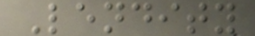Lendity
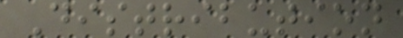Distribution
